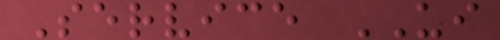Service UI
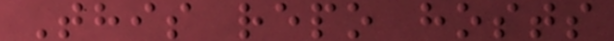This repo hosts
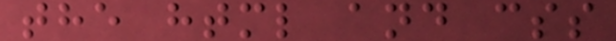the html and css
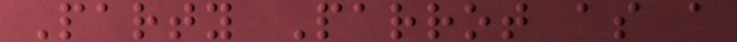Party Parrot as a
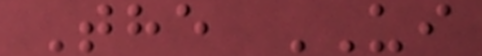The UI
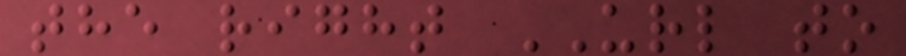the right URL to
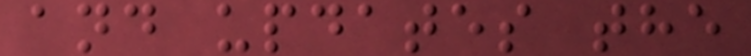and updates the
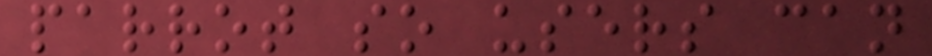parrot so users can
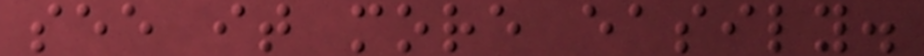see it more easily.
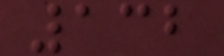132
